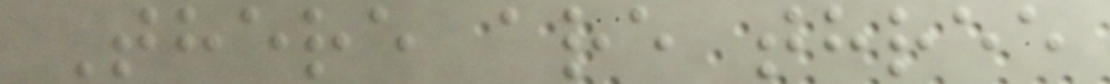There are three
